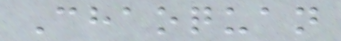Chaoquan
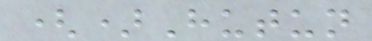()Hutun
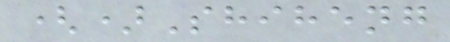()Shiheng
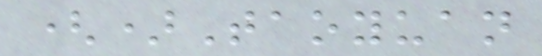()Taoyuan
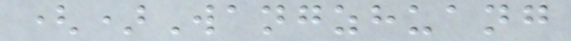()Wangzhuang
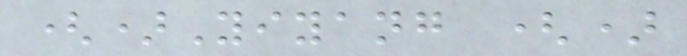()Yiyang ()
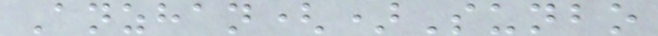Anzhan()Sunbo
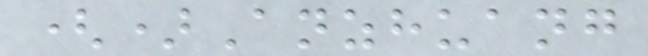()Anzhuang
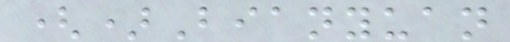()Bianyuan
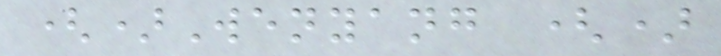()Wenyang ()
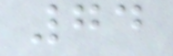74
